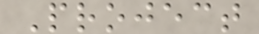Project
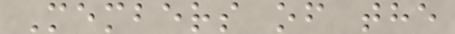Members of the
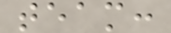team:
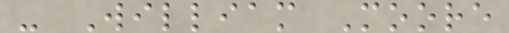- William Moore
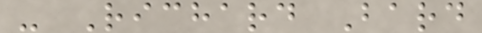- Richard Bard
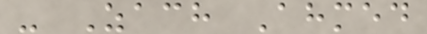- Zach Ahmed
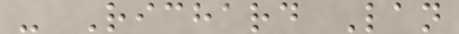- Richard Lan
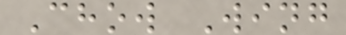Chow Wing
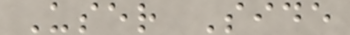User Side
